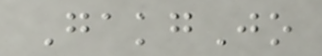GakgJo
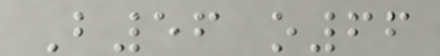B56 o66
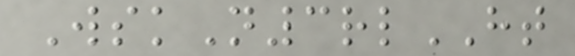WskN3rlHT
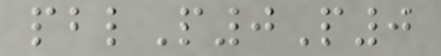pblP0P0
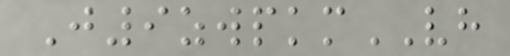J9zwpkmVH
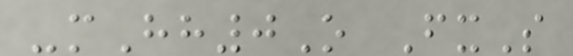-mHh0O FxS
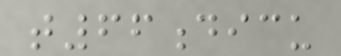t66dicu
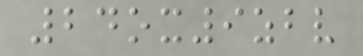24ox9zbv
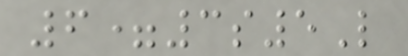6=3s5L
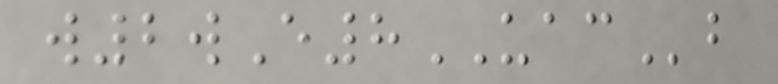w2wE8UACb
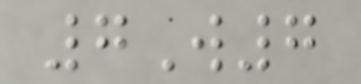7W7
